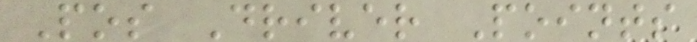Pos Driver Points
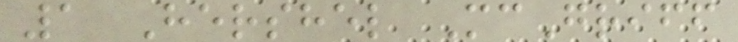1 Hershel McGriff
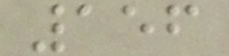156
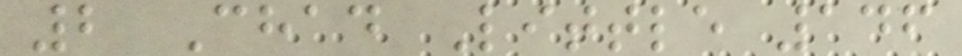2 Chad Little 146
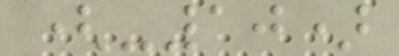(-10)
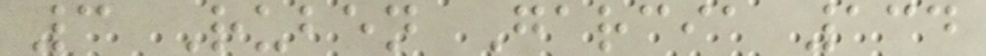3 Ruben Garcia 134
